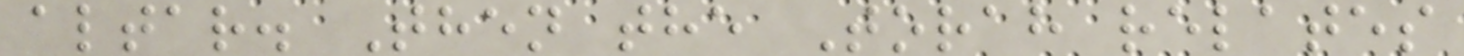altar. Then the Torah relates
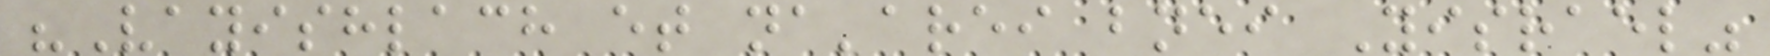"Vayishlach et na'arei bnei Yisrael"
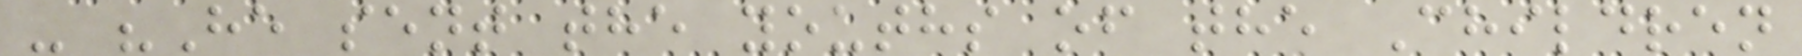- "He sent the youths of the Children
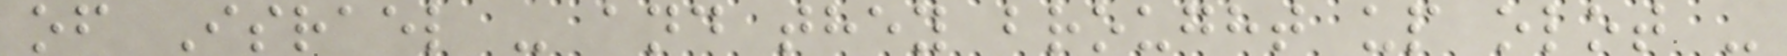of Israel - and they brought up olot -
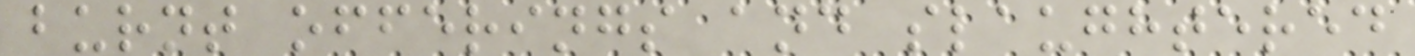burnt offerings and slaughtered
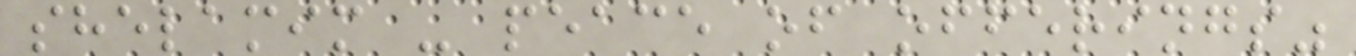shelamim - peace of offerings"
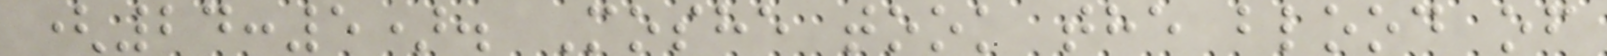(24:5). Moshe took the blood of
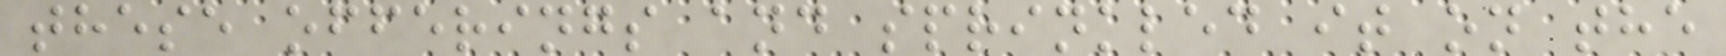these offerings and sprinkled it on the
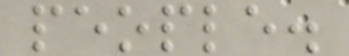people.
